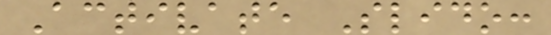Activate Slido:
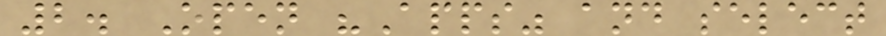2. Open "Apps" and select
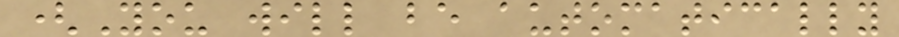(You will be automatically
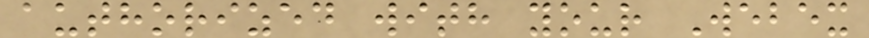authorized with your Webex
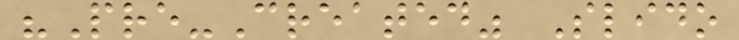"Pre-Created" Slido
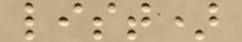list)
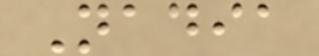Nadia
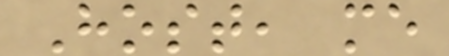Host, me
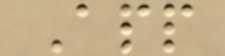App
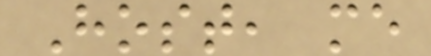Host, me
